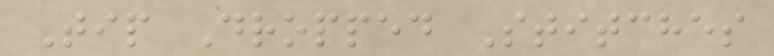Tip Dropped Stitches
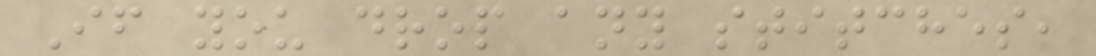If you drop any stitches,
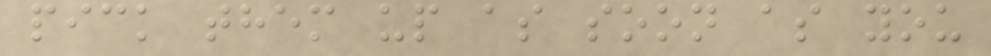pick them up as soon as you
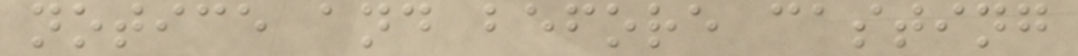notice and before casting
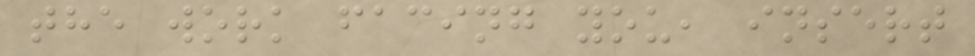the work facing you, insert
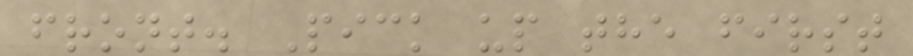front. Pick up the first
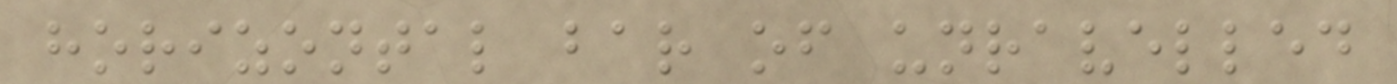horizontal bar of unravelled
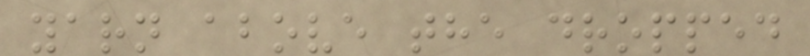yarn above the dropped
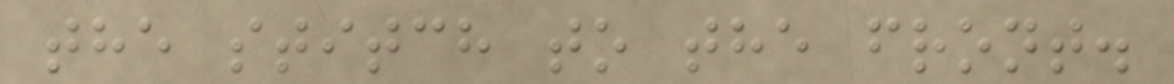the stitch to the front.
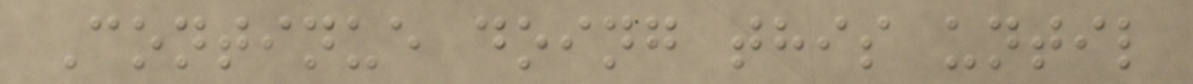Continue doing this until
